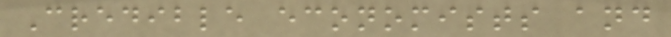Credible economists and
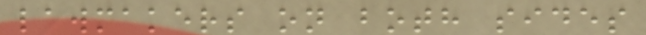lawmakers on both sides
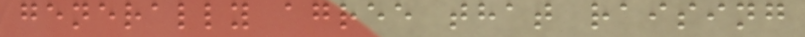generally agree that raising
